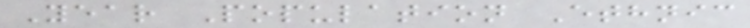Year Population Ethnic
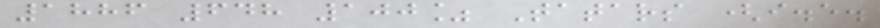1886 648 100% Tatars (i.e.
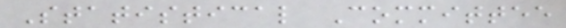Statistical Committee
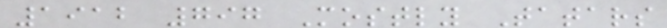1912 797 Mostly Tatars
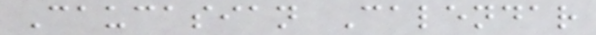Caucasian Calendar
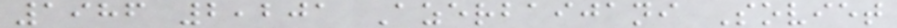1986 2,201 Azerbaijani Soviet
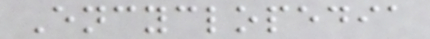Encyclopedia
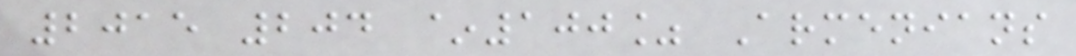2015 204 ~100% Armenians
